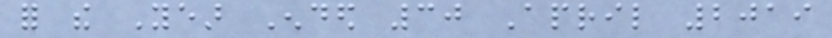for the Year Ended 30 April 2019
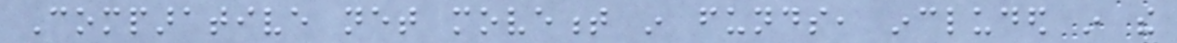Comparative net movement in funds, included in the
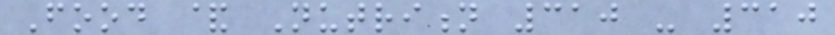Food & Nutrition 310 - 310
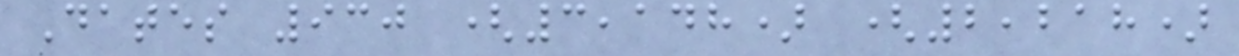Dates 930 (3,148) (2,218)
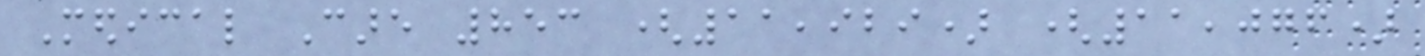Medical Care 853 (11,929) (11,076)
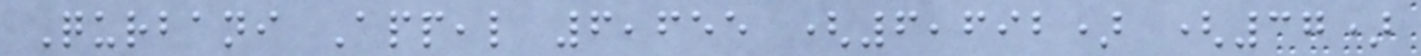Qurbani Appeal 6,655 (6,692) (37)
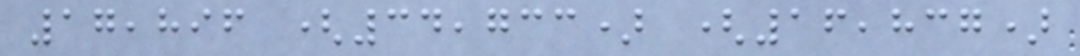17,896 (34,733) (16,837)
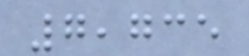7,735
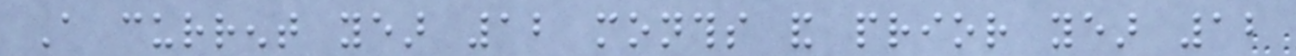A current year 12 months and prior year 12
